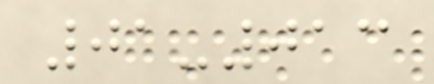01-013
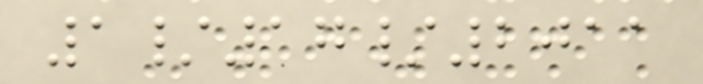1/17/2011
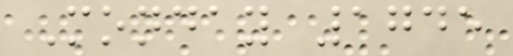Monday 1745
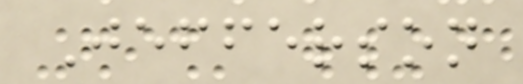Jefferson
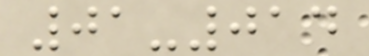01-014
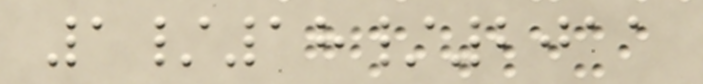1/18/2011
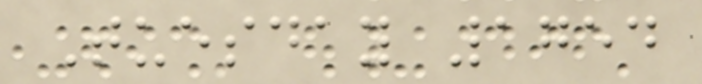Tuesday 1754
